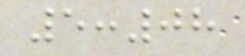5:08
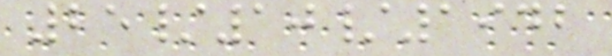25/10/1942
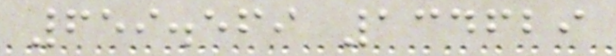659.569 134629
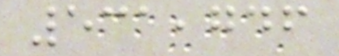531,746
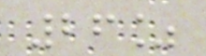26%
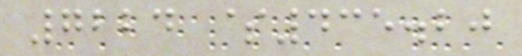7224 $435.20
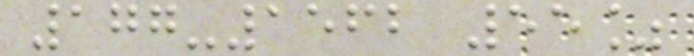177-1562 55%
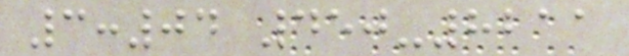3:04 450-8211
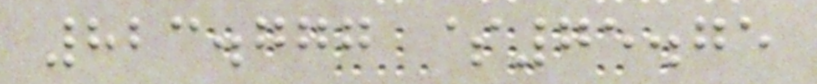823.777 $75.75
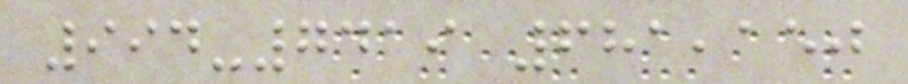994-7419 681,150
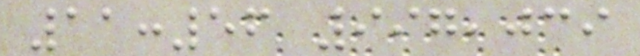11:56 997,039
